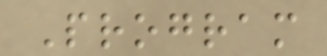Program
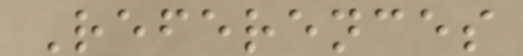References
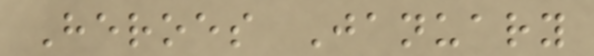Heroes January
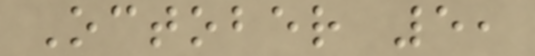October 5,
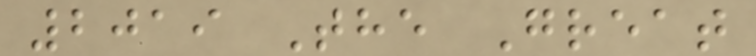2019 The Great
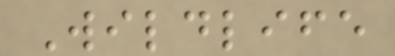Wildlife
